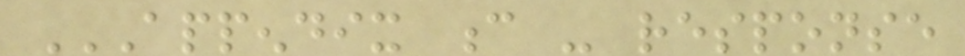APPENDIX C - RESPONSE
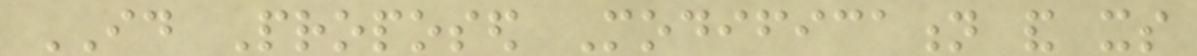ID Proposed Modification and its
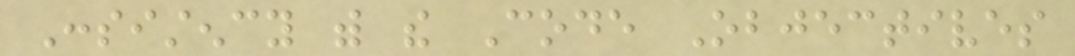Consistency with the Code Objectives
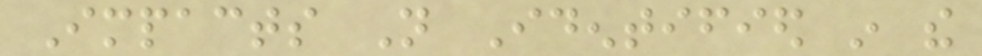Impacts Not Identified in the
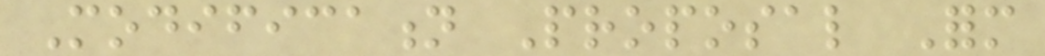Modification Proposal Form
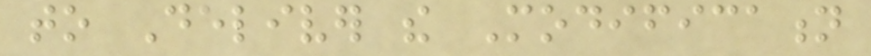to Deliver the Modification
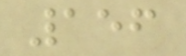156
